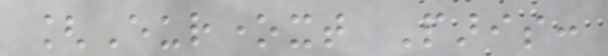[Euronext Paris:
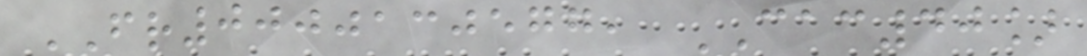FR0000130577, CAC40]
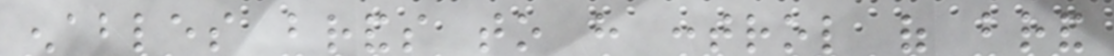enables brands to have control of brand
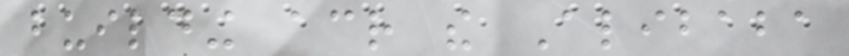building across the Alibaba
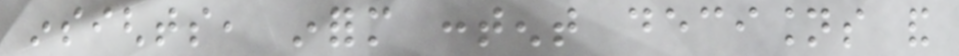insights, inform content decisions and
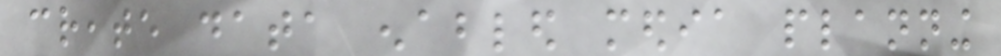create data enabled media planning
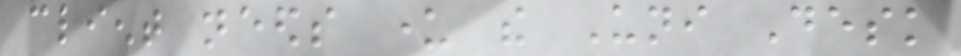client needs under the Uni Desk
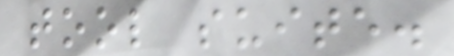tool suite.
